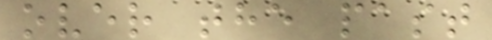over the past
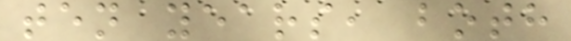ten years, both
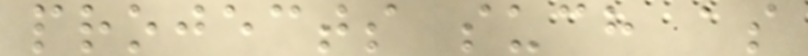projects such as
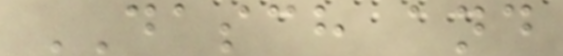DASCH and
